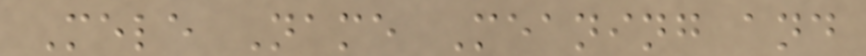Mele Name Meaning and
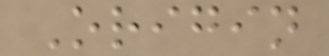Origin
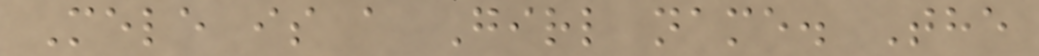Mele is a Girl name. The
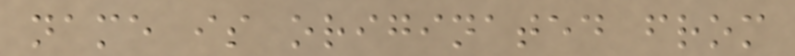name is originated from
